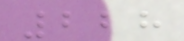228
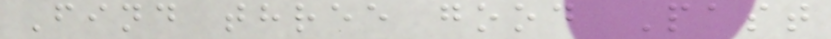Find three good Past
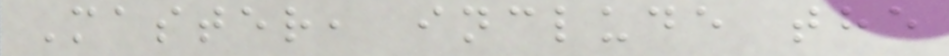Master, include the
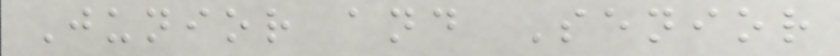Junior and Senior
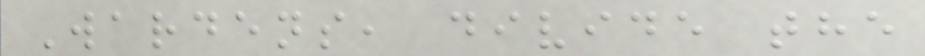Wardens, divide the
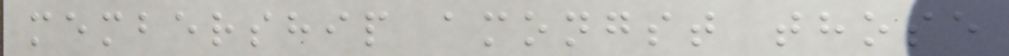membership amongst those
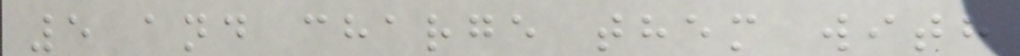5 and charge them with
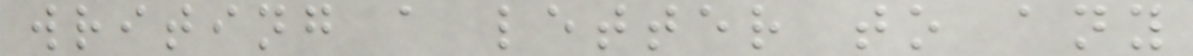writing a letter to any
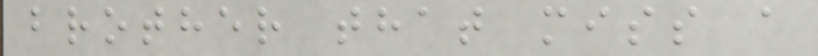brother that miss a
